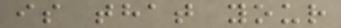is that your
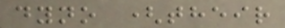dyno (their
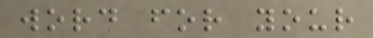word for your
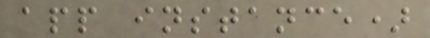app instance)
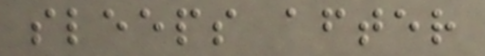sleeps after
